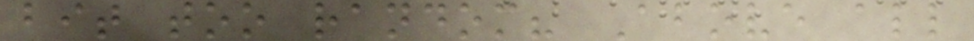bit too random? Above all
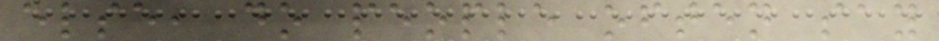else, do people often say
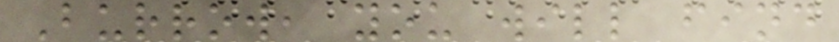Burrow, you will find
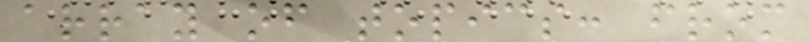array of topics: from
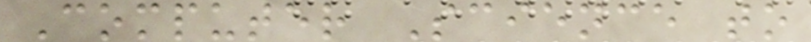Computer Science to
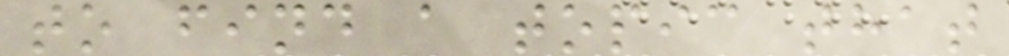to find a topic that
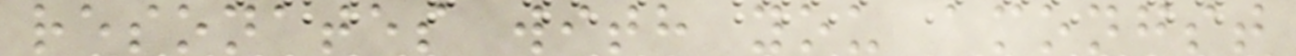resonates with you amongst
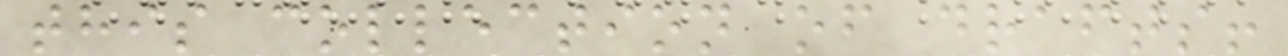this collection of drafts!
